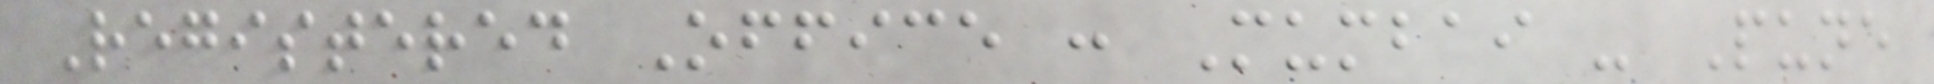Registered Office : Mumbai - Pune
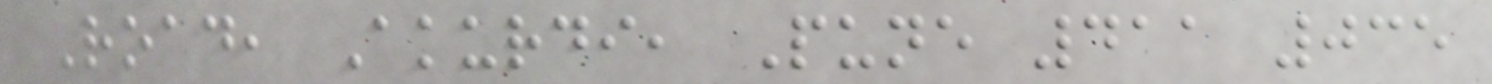Road, Akurdi, Pune 411 035
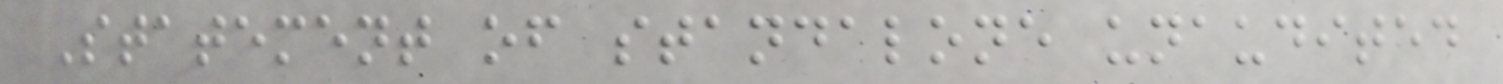Statement of standalone unaudited
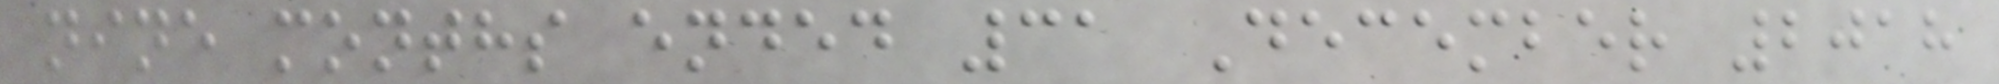nine months ended 31 December 2018
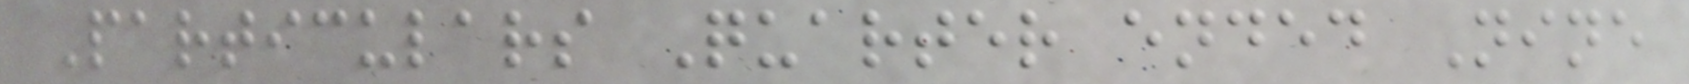Particulars Quarter ended Nine
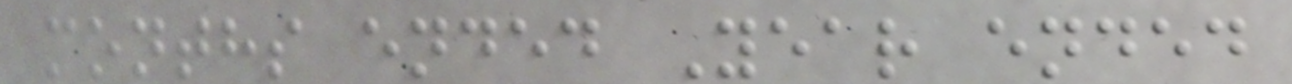months ended Year ended
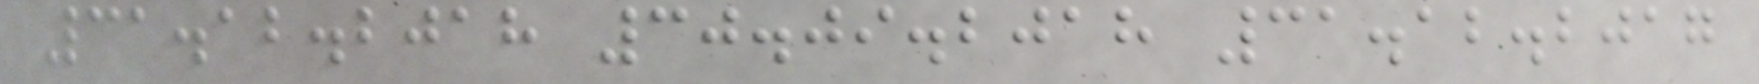31.12.2018 30.09.2018 31.12.2017
